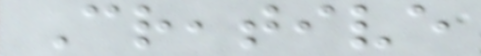Creative
